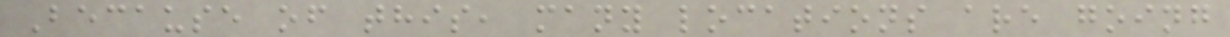Because of this, many locations are going
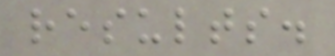results.
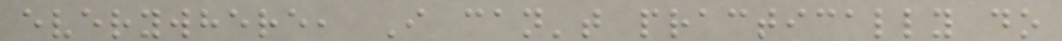everywhere, I can't practically do
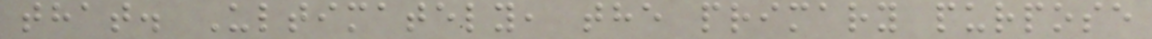that. Ultimately, the primary purpose
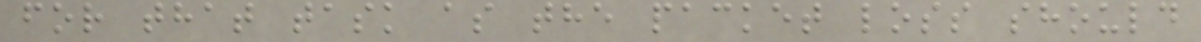for that task as the packet loss should
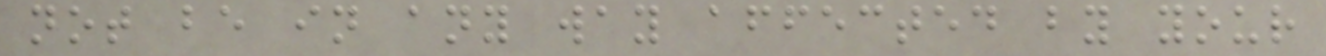not be in any way affected by your
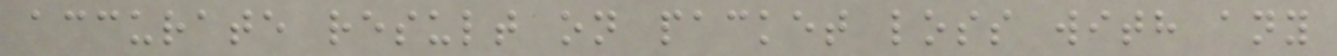accurate result on packet loss with any
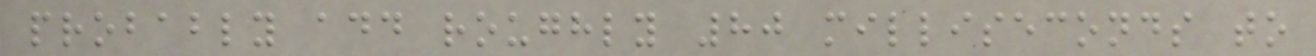probably add roughly 80 milliseconds to
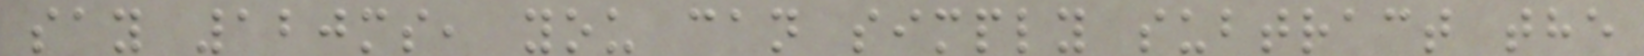say 120ms, you can simply subtract the
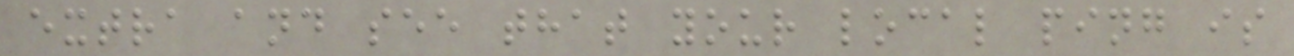extra and see that your local ping is
